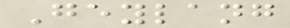Geylang
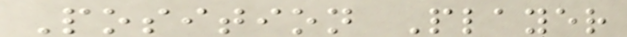Position Player
